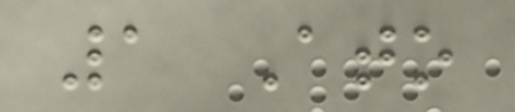1 Ato
